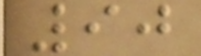90
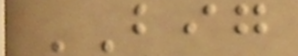BIG
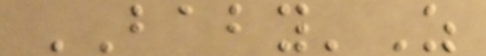BABY'Z
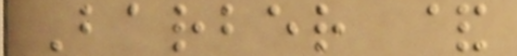Barber &
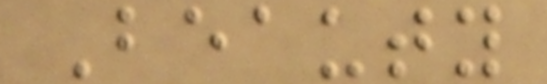Beauty
